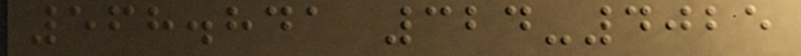568.841 324-4025
